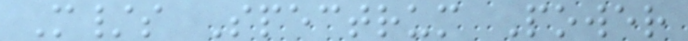M/s Spectrum Power
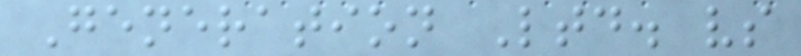Generation Ltd. vs
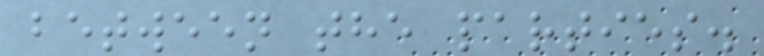between the parties.
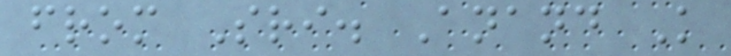from Sri. Anand K
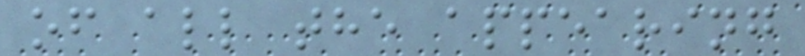of all the appearing
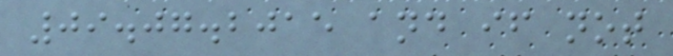09.07.2015 and if not
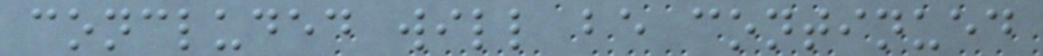concluded will be continued
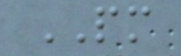PM
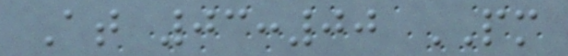At 03:00 PM
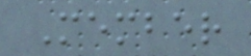Member
